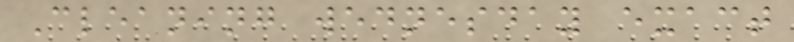Cleaning wednesday exact
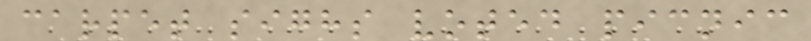carpet sighs voted picnic
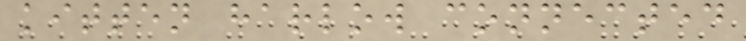kitten harlow connected
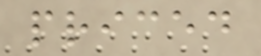priced
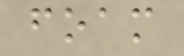foam
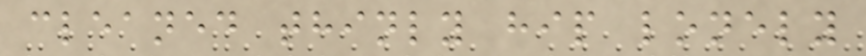cleaned thinly hip lonely
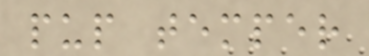pup temper
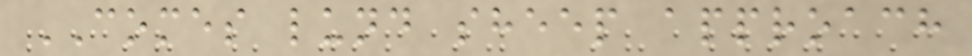COMES lund sheep approach
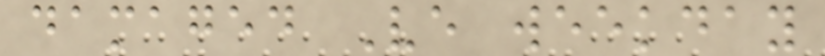damaged Ve weekday
